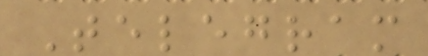Telegram
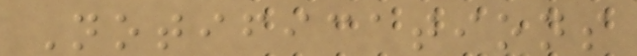Notifications
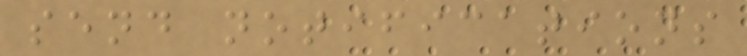send notifications
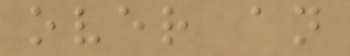over an
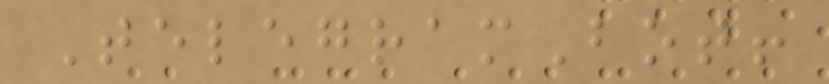TelegramBot!
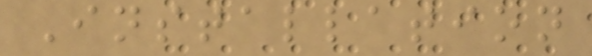Installation
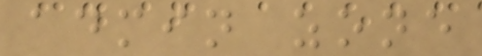admin zone
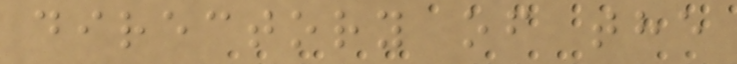directory of the
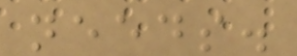needs.
